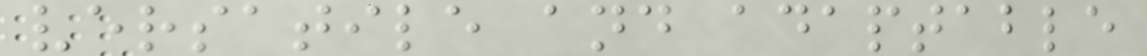versatile and adaptable
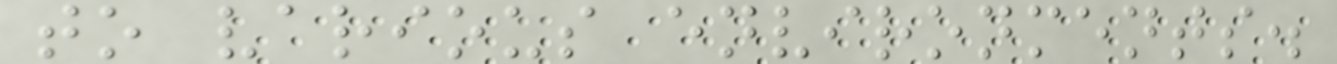to various environments.
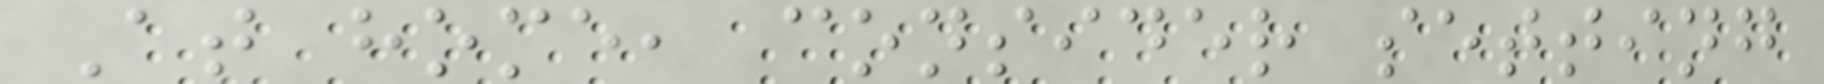At home, consider setting
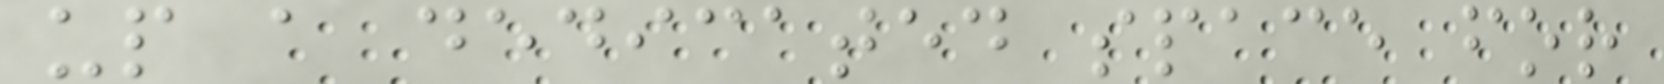up a dedicated space for
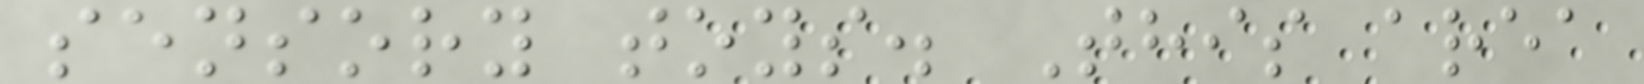sensory toys. This area
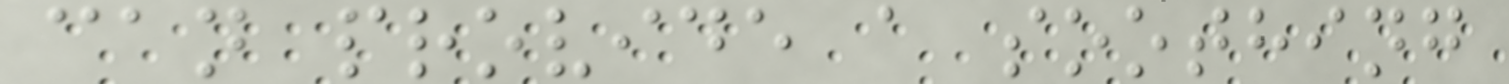can provide a soothing
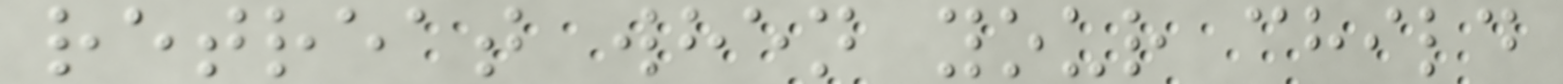retreat when your child
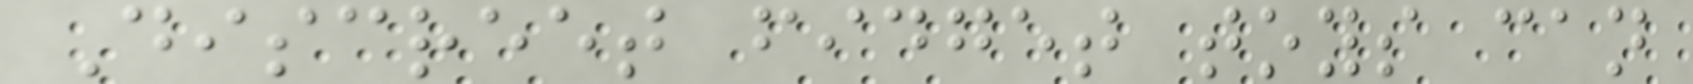Discreet fidget toys can
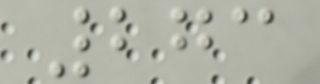273
